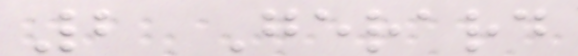2 Gerard
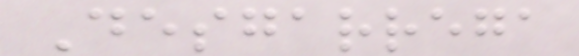Desgarrega
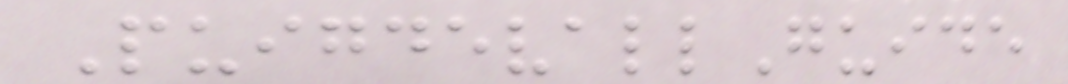PuigdevallGuide
